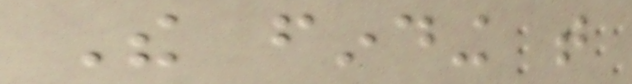The finding that
